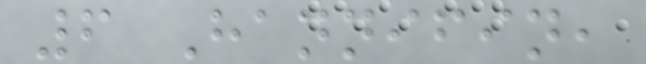6 Hannifin,
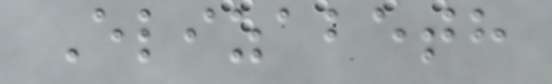Elizabeth
